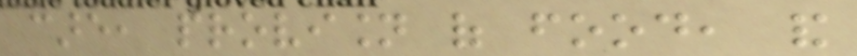care, provision of food, and
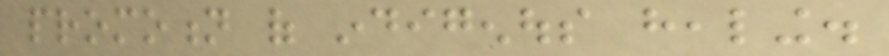promotion of indigenous healing.
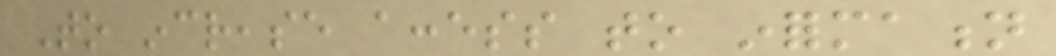To increase access to information
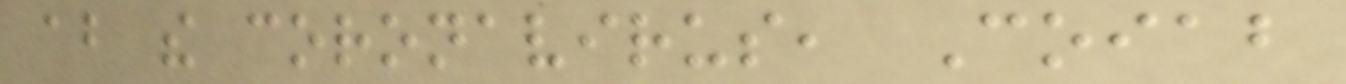about the coronavirus, Coiab
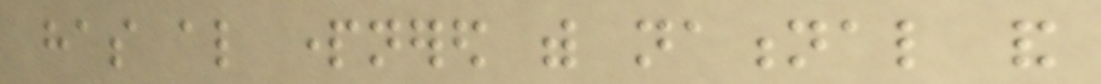has also partnered with national and
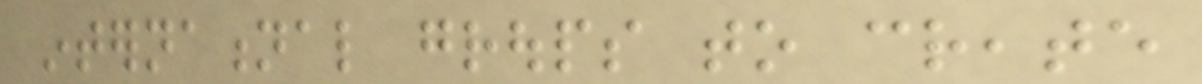international groups to create
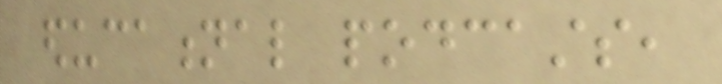educational podcasts,
